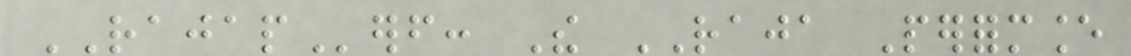RAJAPerf: The RAJA Performance
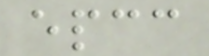epcc
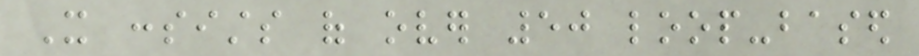It consists of over 50 loop-based
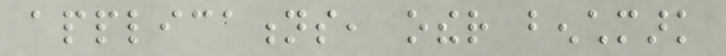applications, other benchmark
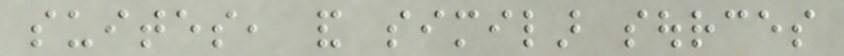suites, and similar sources
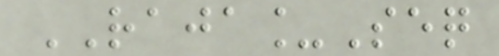RAJA_Seq
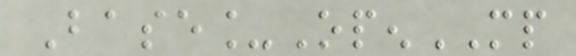Base_OpenMP
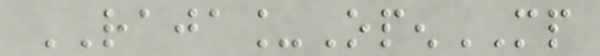RAJA_OpenMP
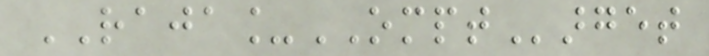RAJA_OMPTarget
